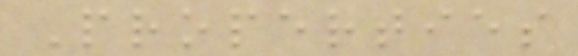Properties
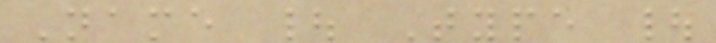Name | Type |
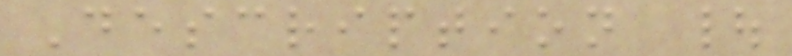Description |
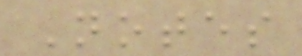Notes
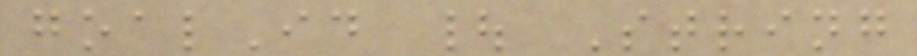goalId | String
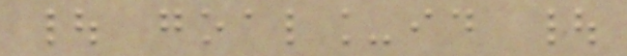| goal_id |
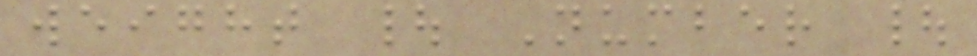weight | Number |
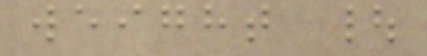weight |
